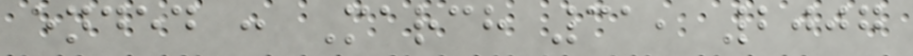ended : March 31, 2007
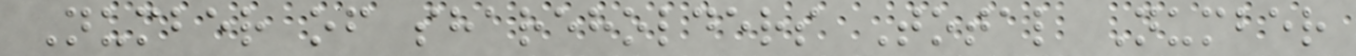Number of shareholders Total Number
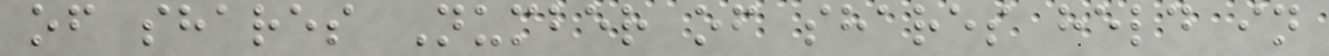of shares Number of shares held in
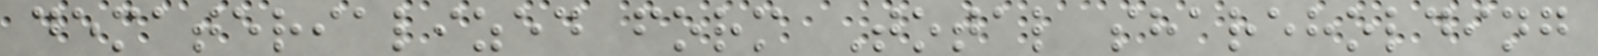dematerialized form Total shareholding
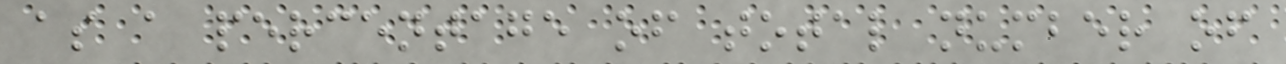as a percentage of total number of
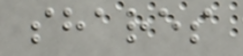shares
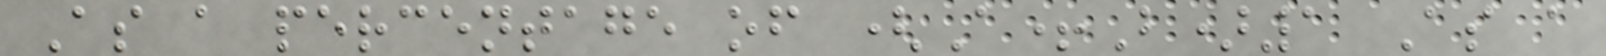As a percentage of (A+B)1 As a
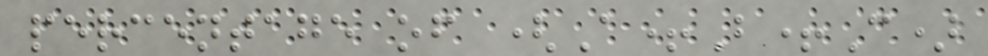percentage of (A+B+C)
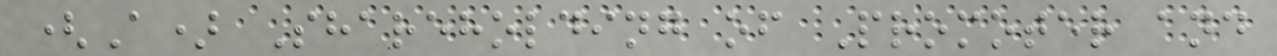(A) Shareholding of Promoter and
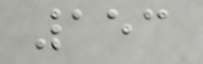153
